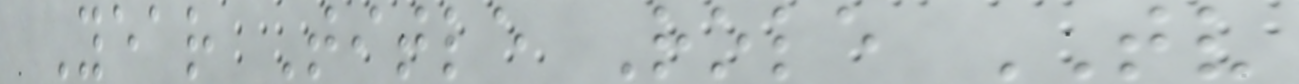Year Title Role TV
